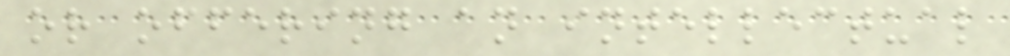or offering an intellectual
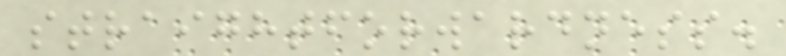straightforwardness.
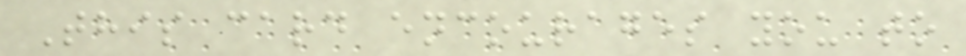This card encourages you to
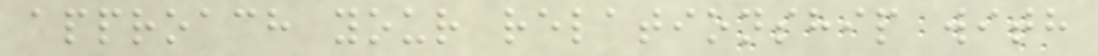approach your relationship with
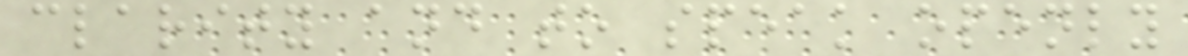clarity and to speak openly
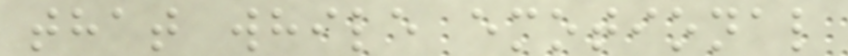that while emotional
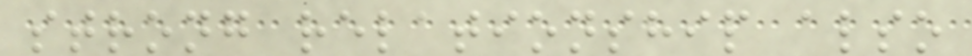strong relationship also
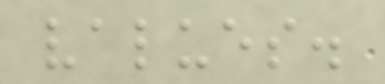values.
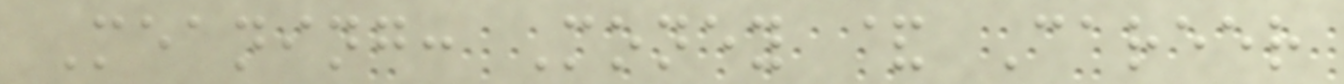Meaning: Money & Career
